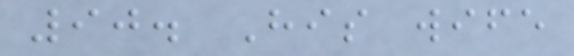90. His wife
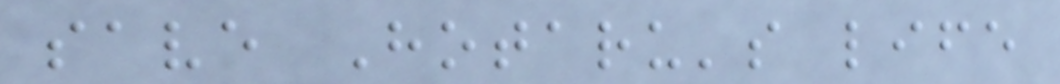save Hotaru's life
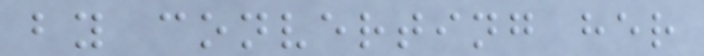by converting her
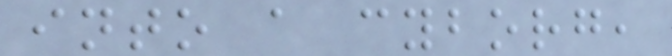into a cyborg,
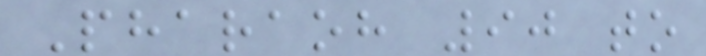Pharaoh 90 to
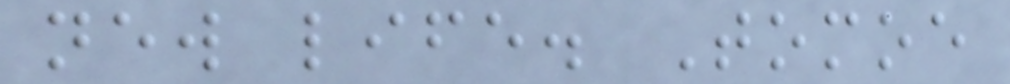new life. Tomoe
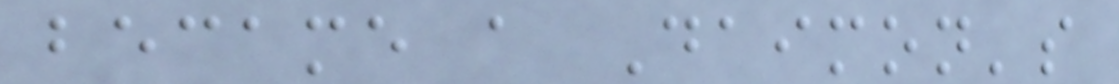became a Daimon's
